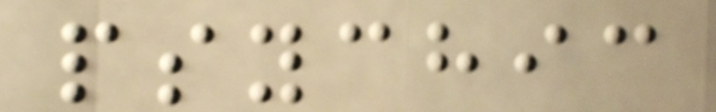psychic
